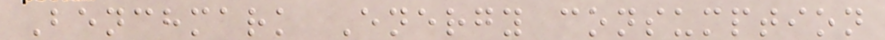Benchmark Energy consumption
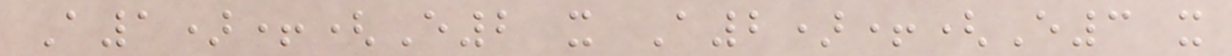A1)+(E2 x A2)+(E3 x
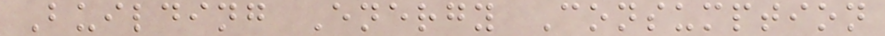Building Energy Consumption
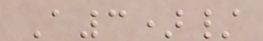A3)/
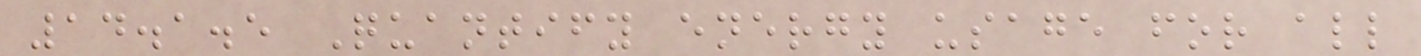14.1.5 Quantify energy usage for all
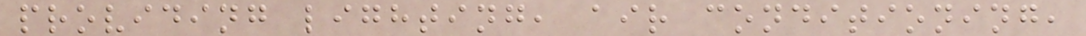providing lighting, air conditioning,
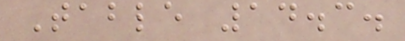Table 14.3.
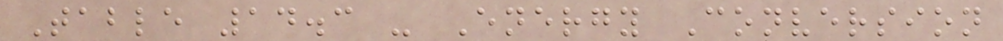Table 14.3 - Energy Conversion
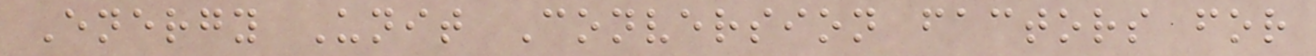Energy Unit Conversion factors for
